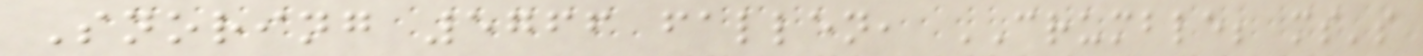Snoring 5766 fallen, CRUMBLE; ms's
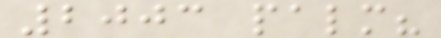2003 palm?
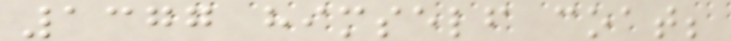1377 himself coat;
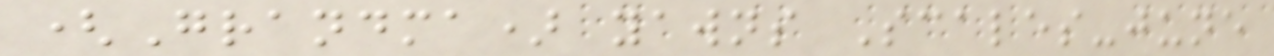(Grandma) yawns Scales-june
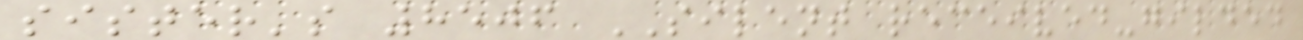sister's 8506 SILENT received-gilded
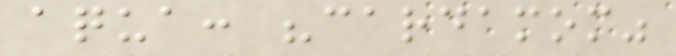aqua: "cardamom"
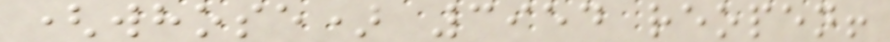(whose) 3954 reopen!
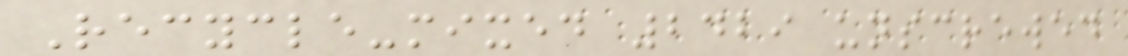Recycle-mixed 2429 unscrewed
